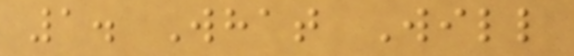1. What Will
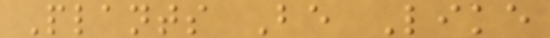Plants Be Like
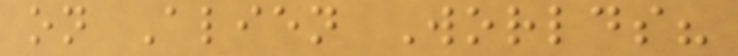on Alien Worlds?
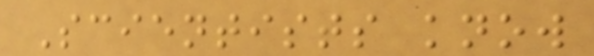Scientists know
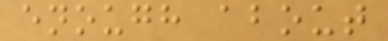enough about
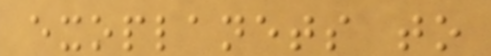exoplanets to
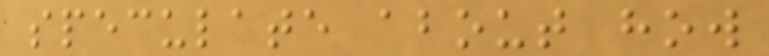speculate about how
